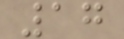17
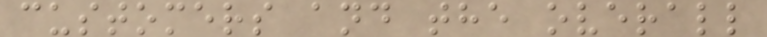customers and the overall
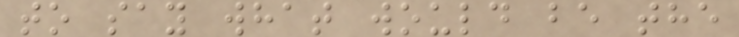to say what would be the
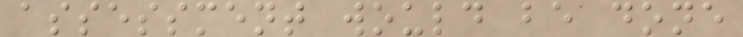assessment would be done
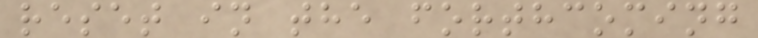reset in the forthcoming
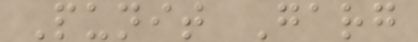Punit Garg
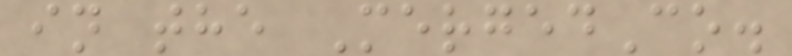in the MergedCo.
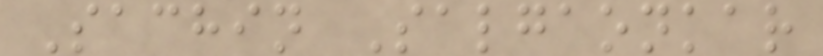Sachin Salgaonkar
